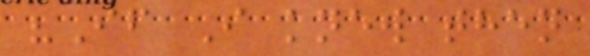"If I knew then
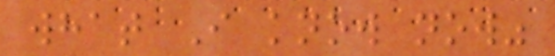what I know now"
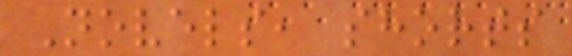Novels, shorts
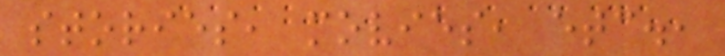stories, movies, etc.,
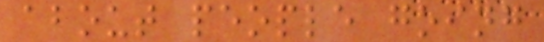about people going
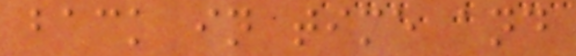back in time and
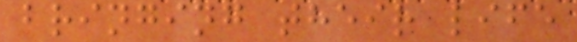bringing their life
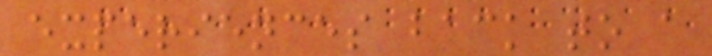experiences back to a
